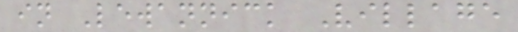in Lewannick Village
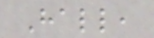Hall,
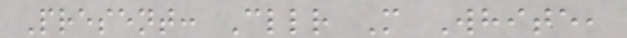Present: Cllr M White,
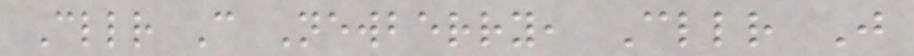Cllr C Newberry, Cllr J
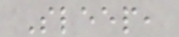Sleep,
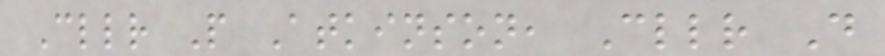Cllr P Atkinson, Cllr D
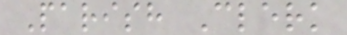Parish Clerk
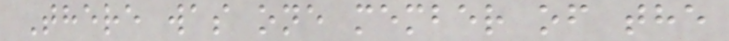There was one member of the
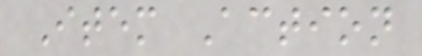Item Action
